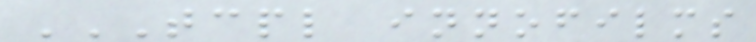TCPL INNOFILMS
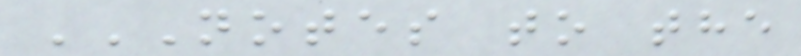NOTES TO THE
